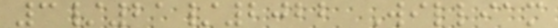3/21/2022 William
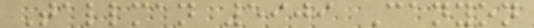Tallman 5909 Canyon
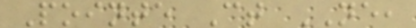Pointe Ct NE,
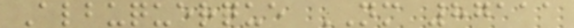Albuquerque NM 87111
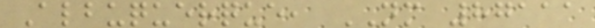Albuquerque, NM 87111
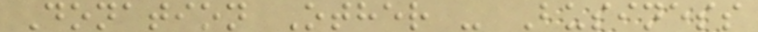Donation Other - Business
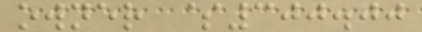owner $300.00
